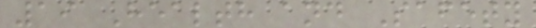19 Health and Safety
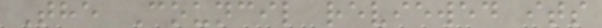The Council reviewed its
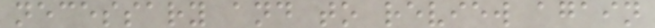necessary and to review again
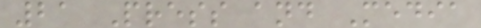21 Press and Media
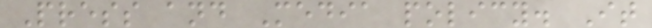Press and Media policy. It
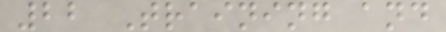22 Training and
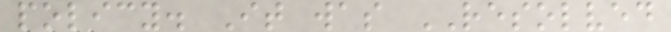policy. It was RESOLVED
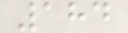184
